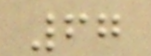67
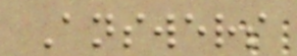Answers
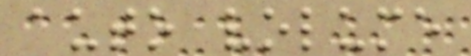auto volume
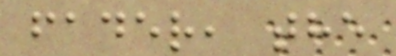fader, the
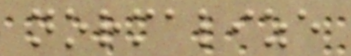normalize
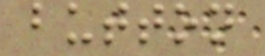button
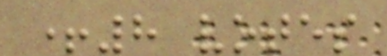+8 votes
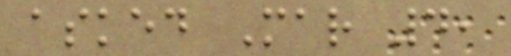asked Mar 4,
